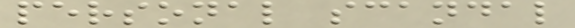personal scandal
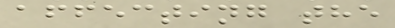affecting the
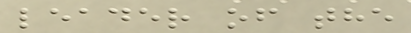leader of the
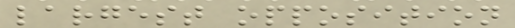largest opposition
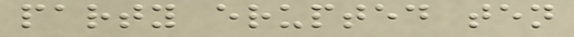party erupted ten
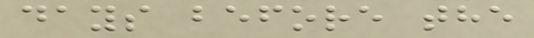days before the
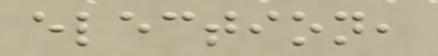election,
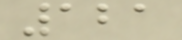121
